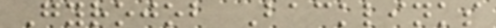Gyrojob Backlinks
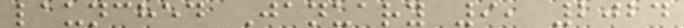launched January 9, 2024
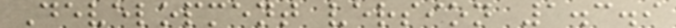Development version 1.3.9
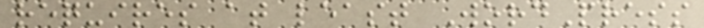requires at least WordPress
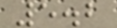5.2
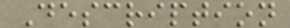Description
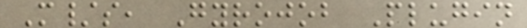M/s, Gyrojob Plugin
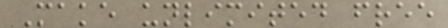Make unlimited free
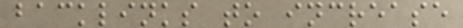backlinks to increase
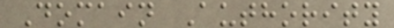Domain Authority
